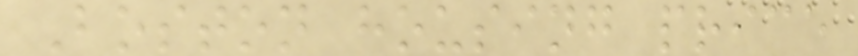Boston housing price
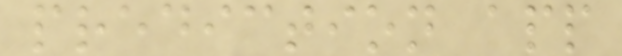prediction app
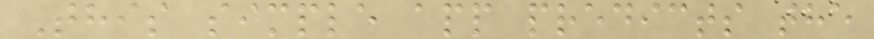This simple app predicts the
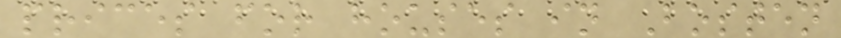prices for houses in Bosten
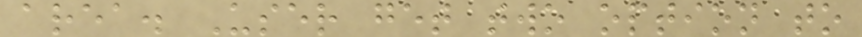area. User get two option to
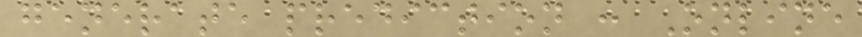generate prediction : Online
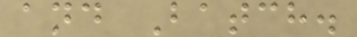and Batch.
